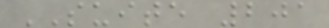SUITE 201
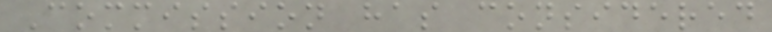Commission has considered
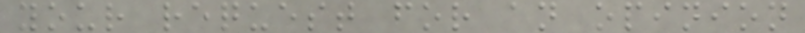your request for an opinion
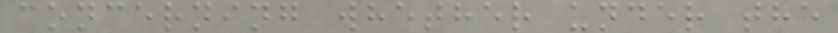concerning whether under the
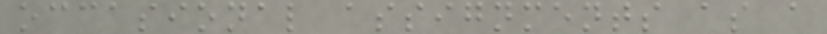occasional assignments as a
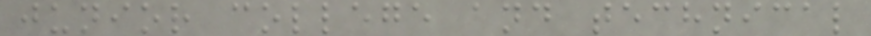junior college and technical
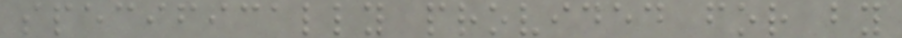specifically provided for by
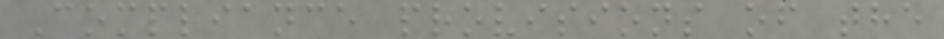Compliance provisions of the
